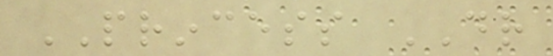PRINCESS DR
